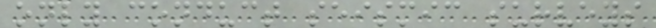only conduct seismic surveys
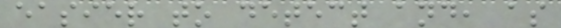easier to detect and, as
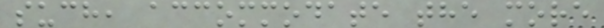such, accommodate the more
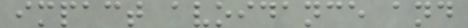impact avoidance and
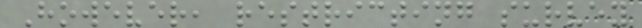However, restricting survey
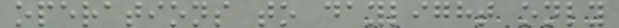operations to daylight only
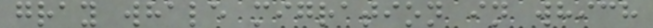gray whale migration in which
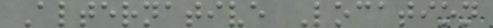Alternative Location
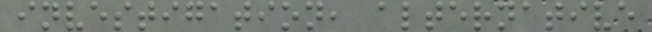investigation, alternative
